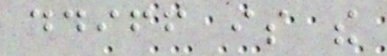ddiff is the
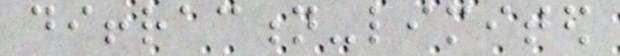diffraction-limited
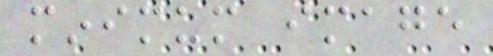minimum image
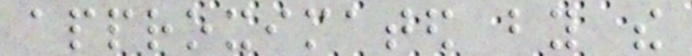approximated by the
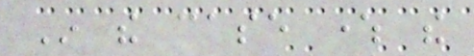In the case where the
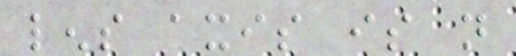lens axis is not
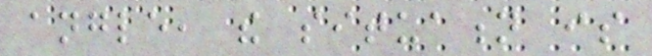angle, the situation is
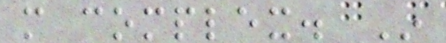more complex. In
